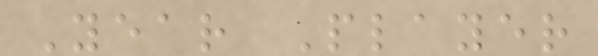Year Player
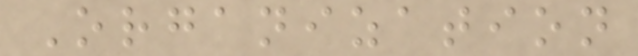Organization
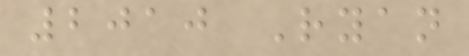2010 Ryan
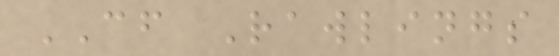CF Rawlings
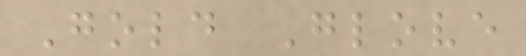Gold Glove
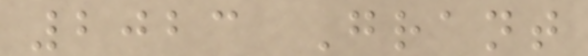2023 Grant
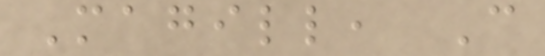Magill, C
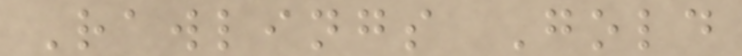Rawlings Gold
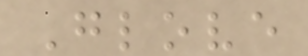Glove
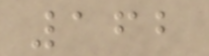162
